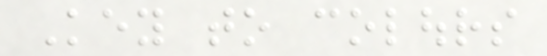Key to colours
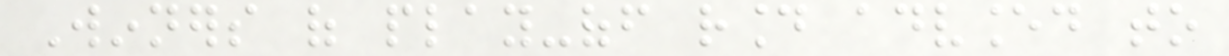Winners of play-off round advanced to
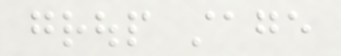group stage
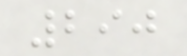290
